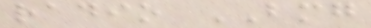radio BMG
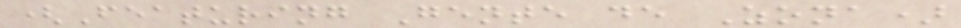(Featuring Gente de Zona)
